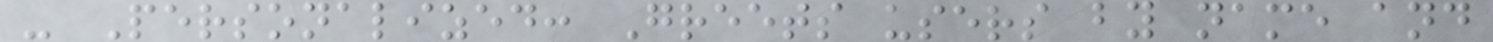- Personalized: Greets users by name and
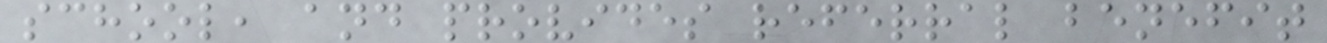school, and provides referral benefit
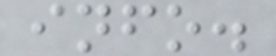info.
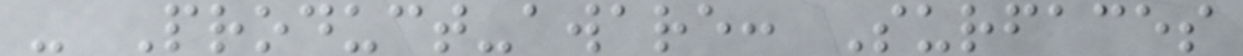- Product-aware: Surfaces
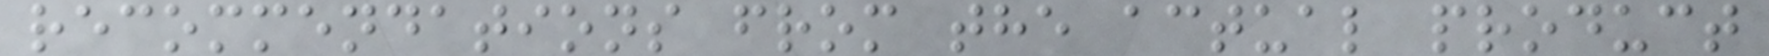recommendations from the actual product
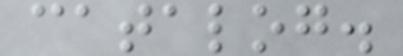catalog.
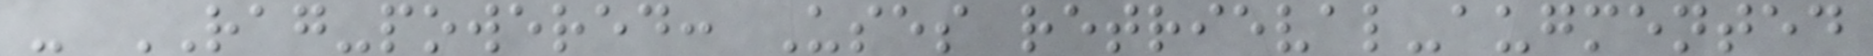- RAG-powered: Uses retrieval-augmented
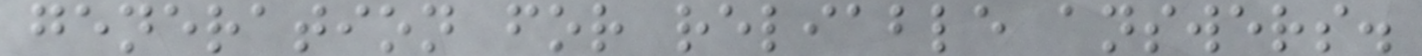generation for reliable answers.
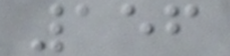156
